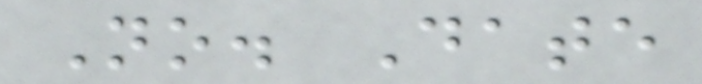No. Date
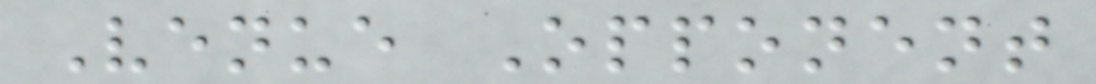Venue Opponent
